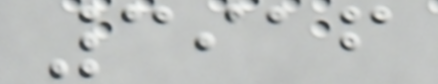3916
